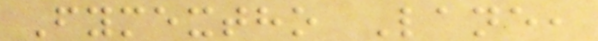Fymextho Lane,
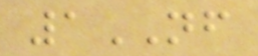1NF
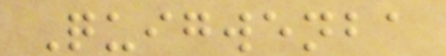Quigwenba
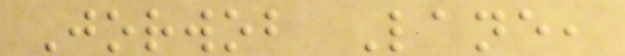Jorwob Lane,
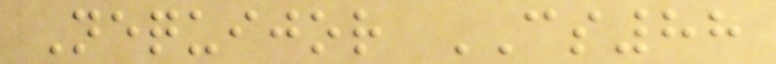Nequijor CS88
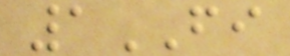1FI
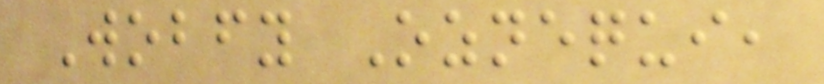Wobfy Oznequi,
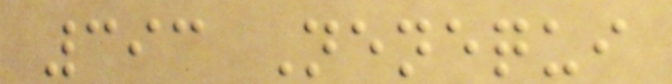393 Nenequi
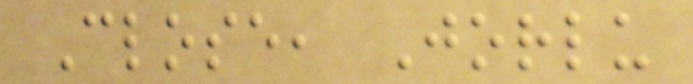Close, Jorlu
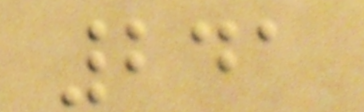241
